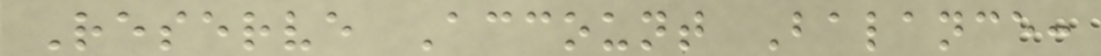Reserve Account Balance:
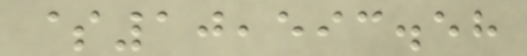$10,593.58
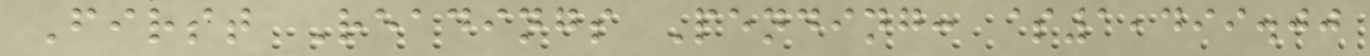First Readings Pending: $1,499.00
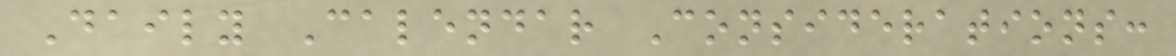Daily Calendar Considerations:
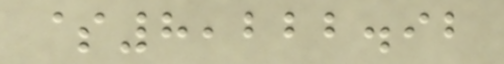$8,222.92
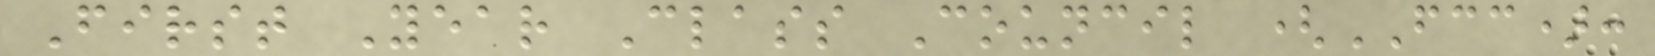First Year Class Council (FCC):
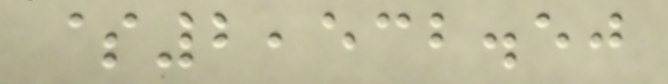$2,532.50
